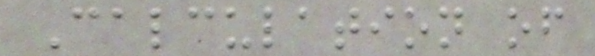Calculation of
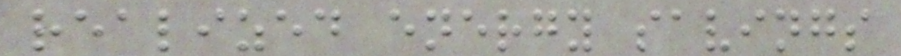realized energy savings
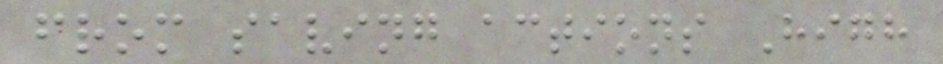from saving actions High
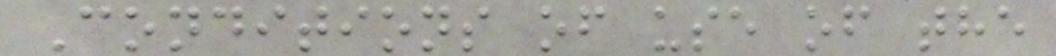Conditions of use of the
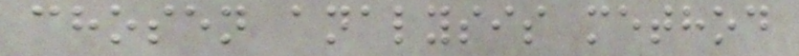chosen analysis method
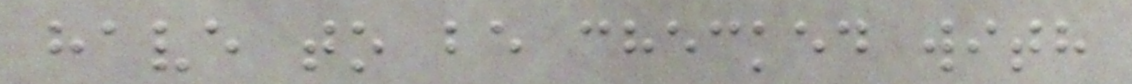have to be checked with
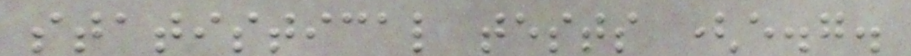statistical tests (e.g.
